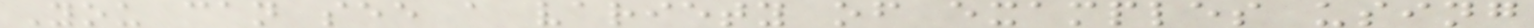You can see a variety of examples using
